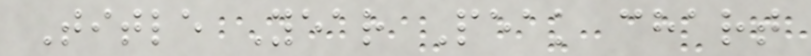Title Year Peak chart
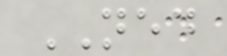NED
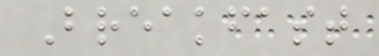Breakfast
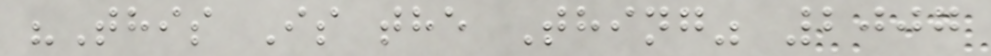"This Is the Thing" 2007
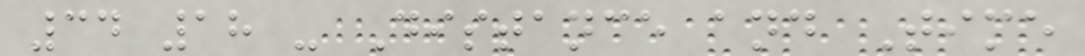34 18 - Distance and Time
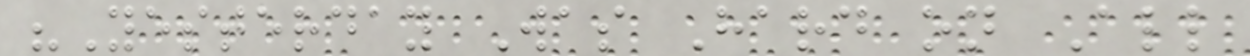"Yesterday Was Hard on All
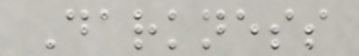Darkness
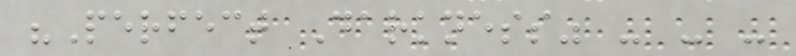"Perfect Darkness" - - -
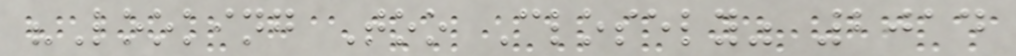"Looking Too Closely" 2014
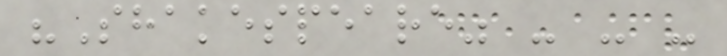"Shakespeare" - - -
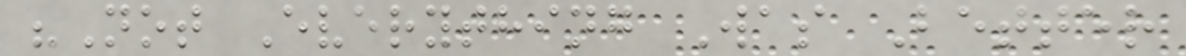"Not Everything Was Better
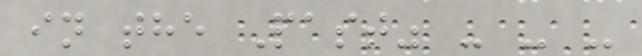in the Past" - - -
